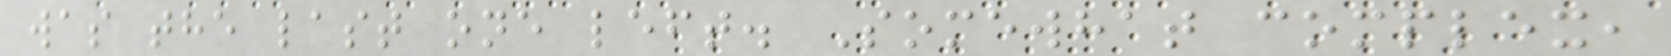was the last one left. Somewhat complex,
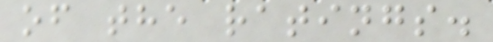of the ratings.
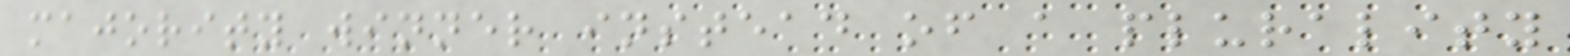majority winner instead of a plurality
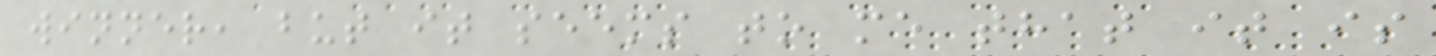winner, but it seems to me that it is
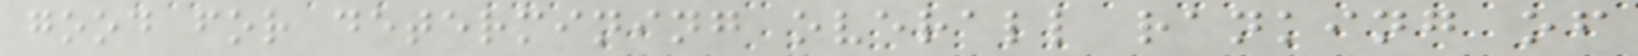good for determining overall ranking of
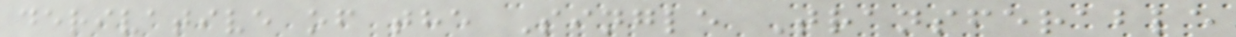derivative of the Single Transferable
